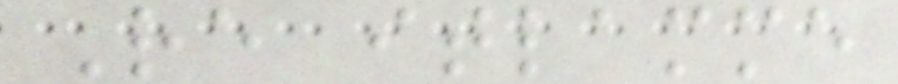Re itlamme
